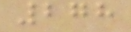278
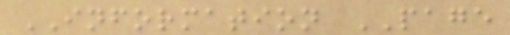INFORMATION PAGE
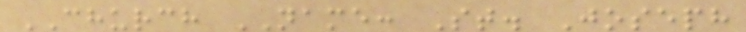CHURCH NAME: St. Joseph
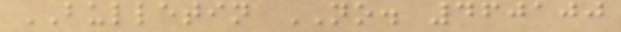BULLETIN NO. 460100
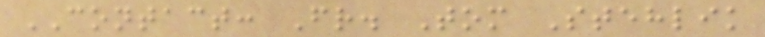CONTACT: Fr. Tom Stehlik
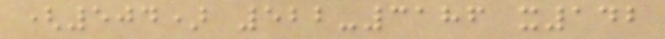(504) 522-3186 x142
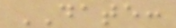DATE:
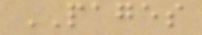PAGES
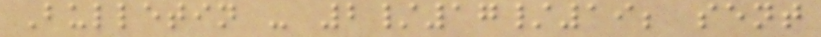Bulletin - 2/17/19; sent
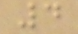4
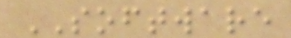SOFTWARE
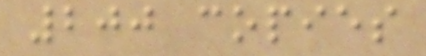200 copies
